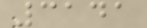3141
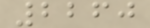2260
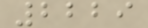2229
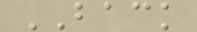BACK
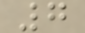7
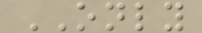ONLY
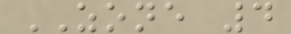ZONE 4
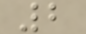2
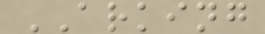ARKING
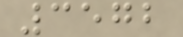3572
